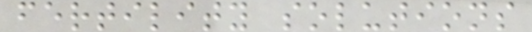fertility solutions
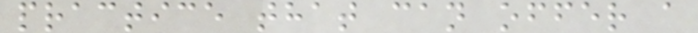practice that can offer a
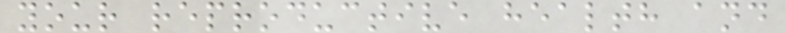your reproductive health and
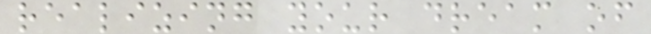realizing your dream of
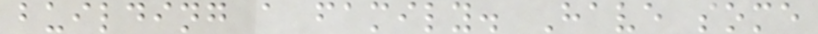building a family. Have some
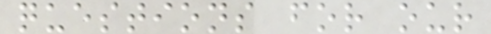questions for our
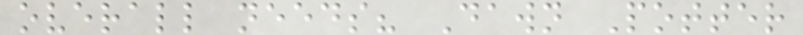overall needs? Dawn Potter
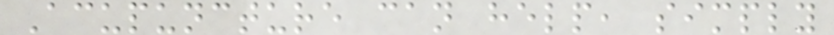Acupuncture can help, simply
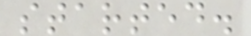started.
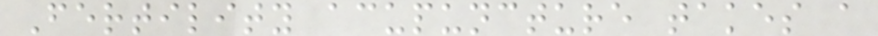Fertility acupuncture takes a
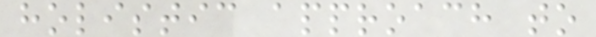holistic approach to
